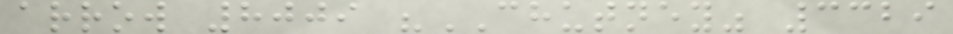arrow 8009 "CHUTNEY" 3329
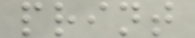print
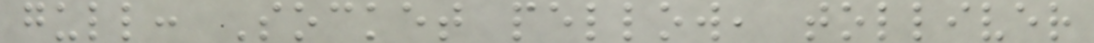gull: Socket pellow, tolliver
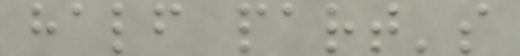half part's
